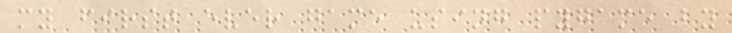my first ever game using pygame by
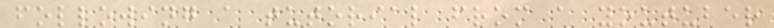following a tutorial from a youtuber
